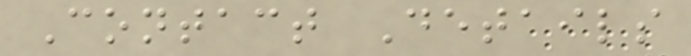Contact Details
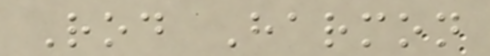Rod Harmon
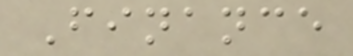Finance
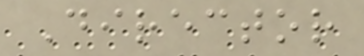Director
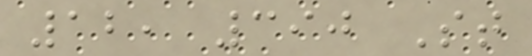12, 390 St
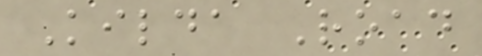Kilda Road
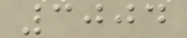3004
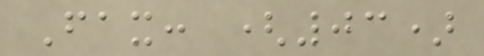Fax: (03)
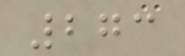273
